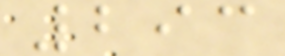293
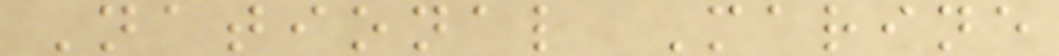National Marine
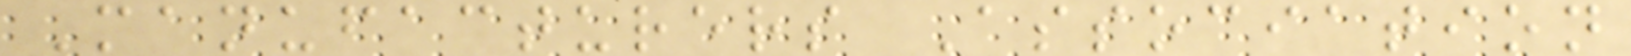Manufacturers Association
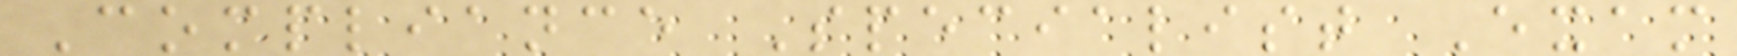Compliance Specialist Exam
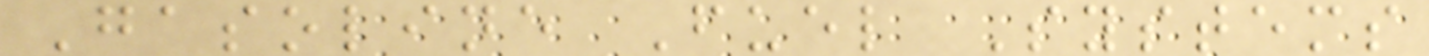Gasoline Fuel Systems
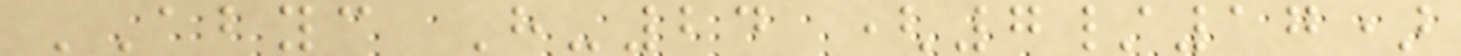ABYC H-24 (7/17)
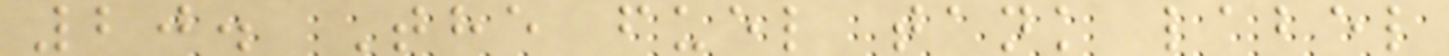20. The fuel tank label
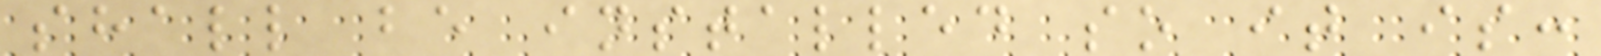shall be installed so it is:
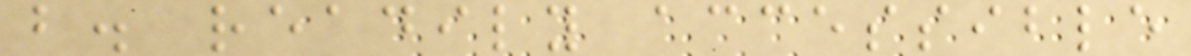b. readily accessible
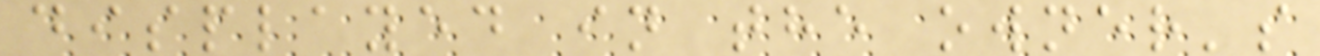displayed in the owner's
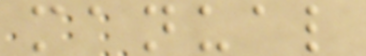manual
